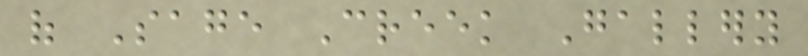of Sage Creek Gallery
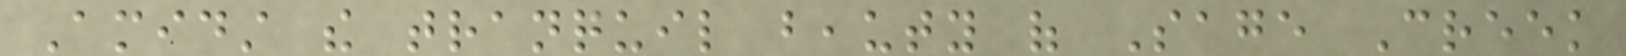Amidst the tranquil beauty of Sage Creek
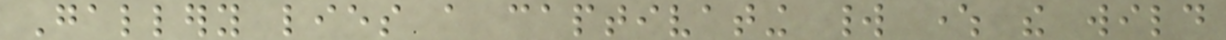Gallery lies a captivating world where the wild
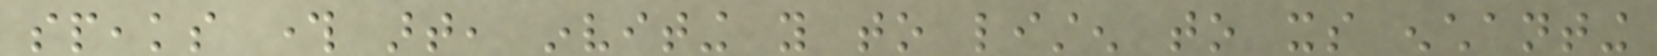speaks through art, inviting you to listen to its enchanting
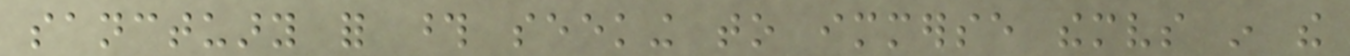sanctuary for those seeking to immerse themselves in the
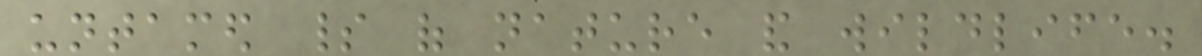untamed spirit of nature and wildlife.
